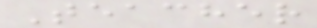Teacher
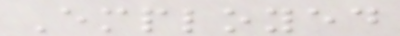Employed
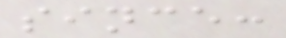since:
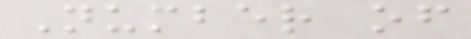Number of
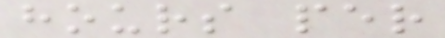hours per
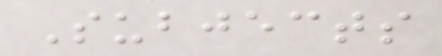Subjects
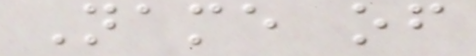Name of
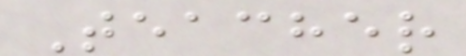Teacher
